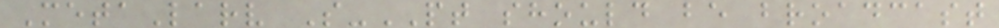MetaLarv S-PT should be broadcast
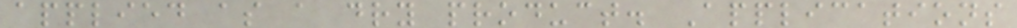applied as a dry product. Applications
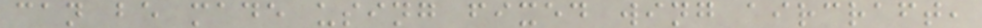can be made using fixed wing aircraft,
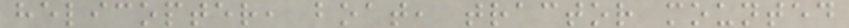helicopter, boat, tractor mounted
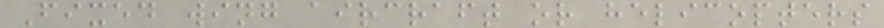Fixed wing aircraft or helicopters
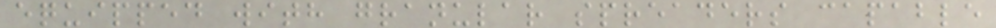equipped with granular spreaders capable
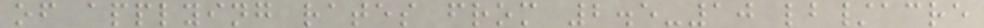of applying rates from 2.5-10 lb/acre
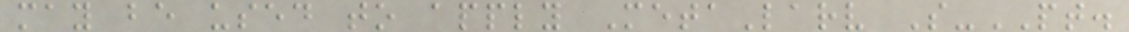may be used to apply MetaLarv S-PT.
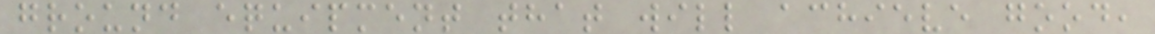ground equipment that will achieve good,
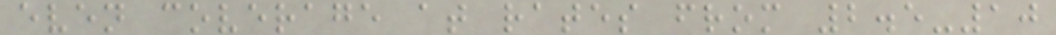even coverage at rates from 2.5-10
